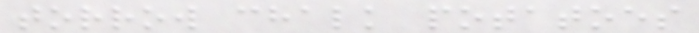torrow chalk potatoes
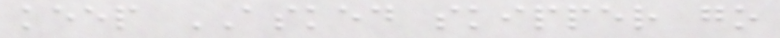keep ASKED skipper go
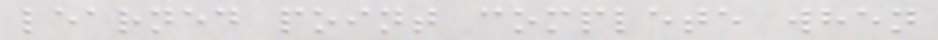learned point complete when
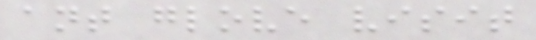ant glove visit
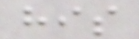his
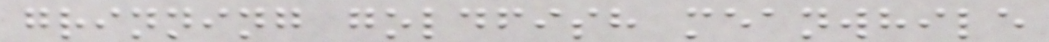grinning goldfish meanwhile
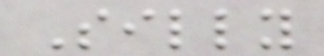Silly
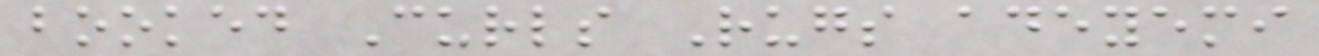booked Curls Rugs adeyemi
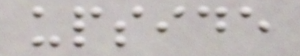upside
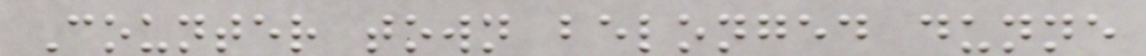Counter town belonged dunne
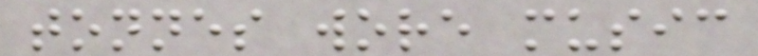tonnes wore music
